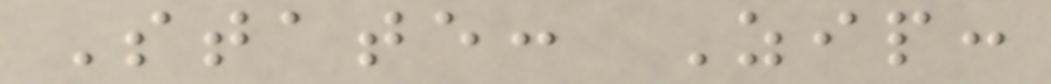State: Zip:
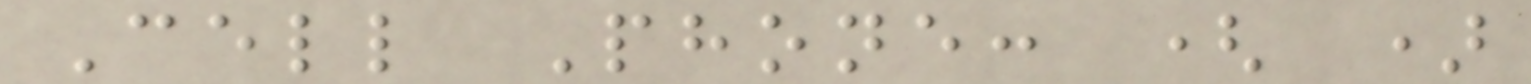Cell Phone: ( )
